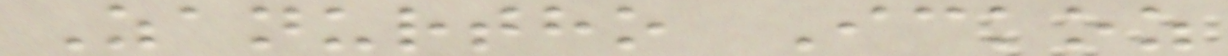Zanurtho Ickoz
